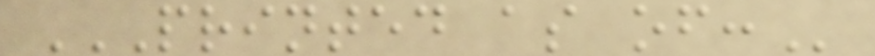PRINTED AS OF:
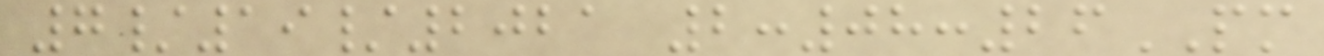7/19/2021 2:08:26PM
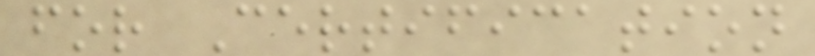for Certification
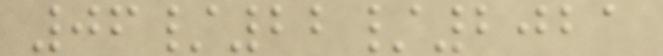06/22/2021
